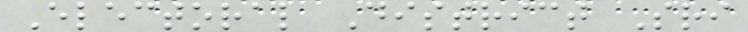Electoral District Sri
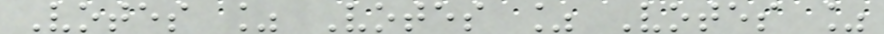Votes % Votes % Votes %
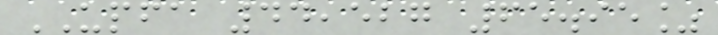UPFA 44,527 65.95%
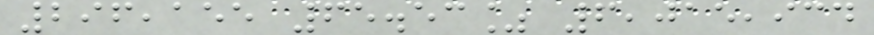296,155 65.53% 6,015,934
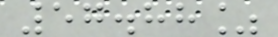57.88%
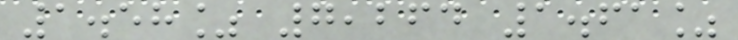1.58% 7,264 1.61%
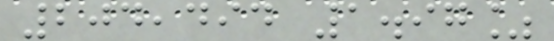204,494 1.97%
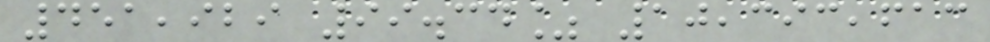451,929 99.34% 10,393,613
